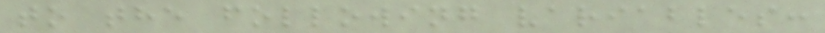to the following variables:
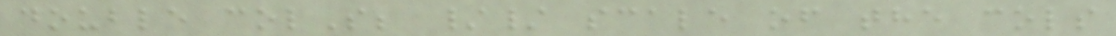double colS; // scale of the cols
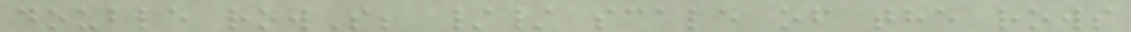double rowS; // scale of the rows
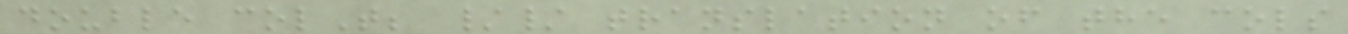double colT; // translation of the cols
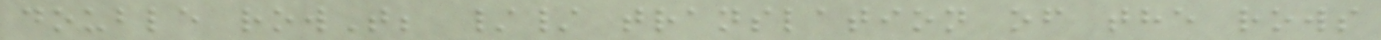double rowT; // translation of the rows
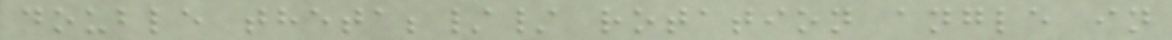double theta;// rotation angle in
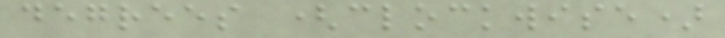degrees (clockwise)
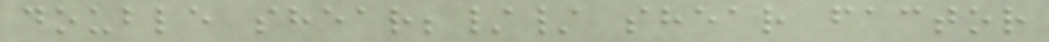double shear;// shear factor
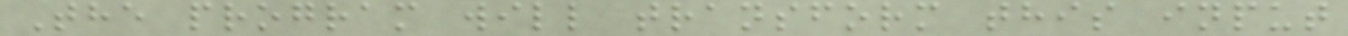The program will transform this input
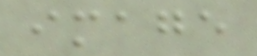image
